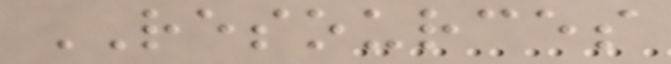RESOURCES
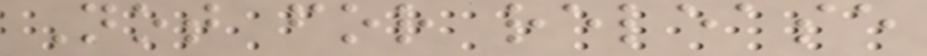Not for release
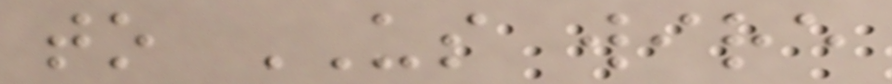to US wire
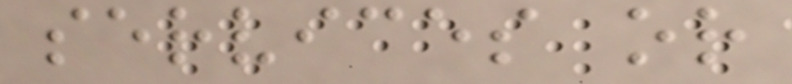services or
